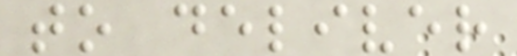to deliver
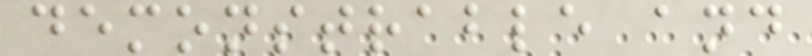demonstrable and
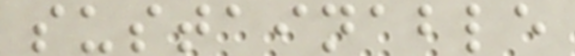sustainable
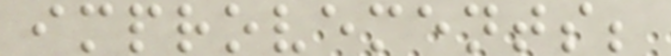improvements;
